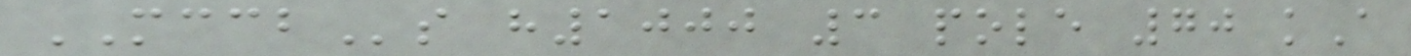MCCBs h1000 3 pole 70 kA
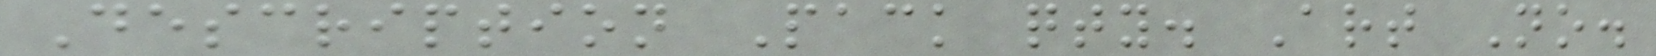Description Pack qty. Art No.
